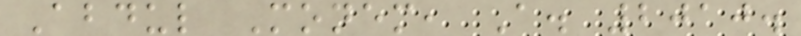Abdul Monem, A. 2010.
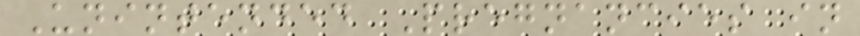Unintended Pregnancies in
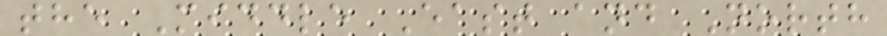the Middle East and North
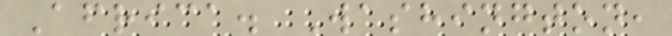Africa. Washington,
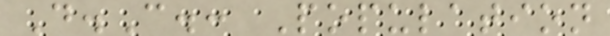D.C.: Population
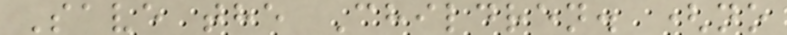Save the Children. (no
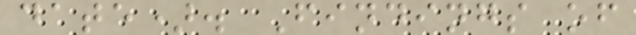date). Findings of
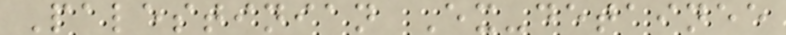Palestinian Ex-detainee
